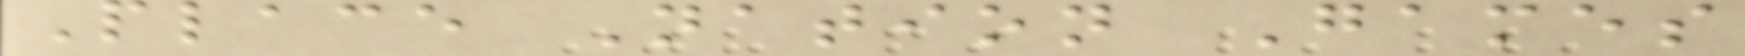Place Nation Games
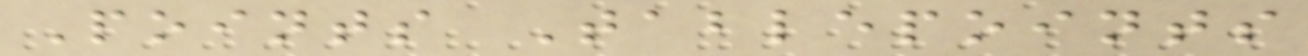Points Tablepoints
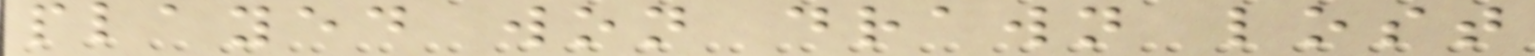played won drawn lost
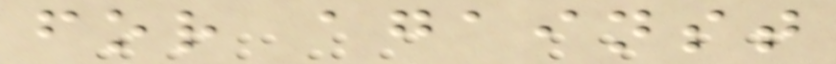for against
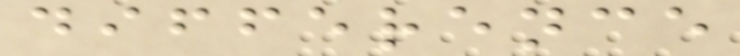difference
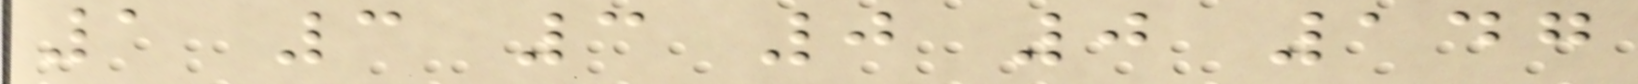1 3 3 0 0 147
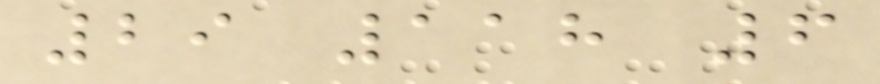29 118 6
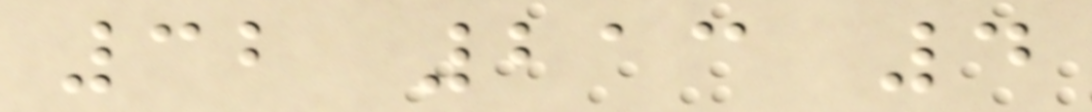32 213 4
